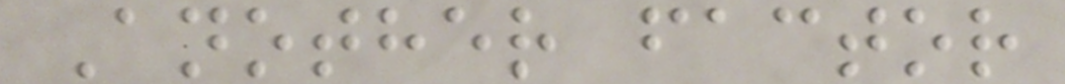Another factor
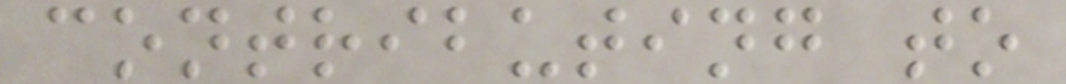contributing to
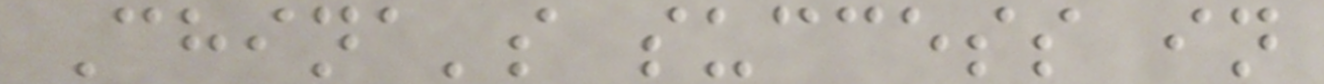China's success in
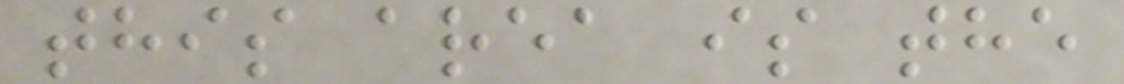this area is the
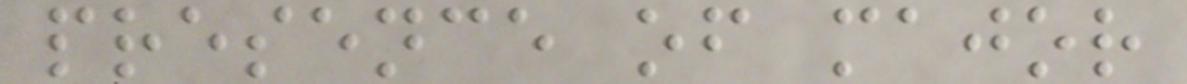presence of major
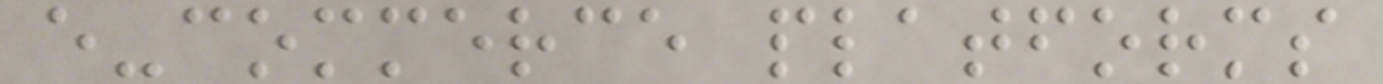e-commerce platforms
